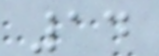14
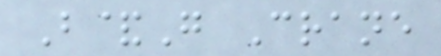B&G Crane
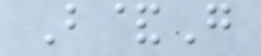B&G
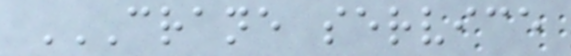CRANE SERVICE
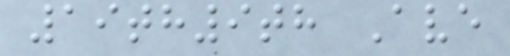19th9th Ave
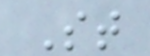St
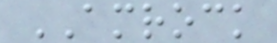AMROCK
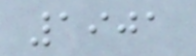1901
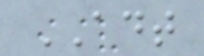ADT
